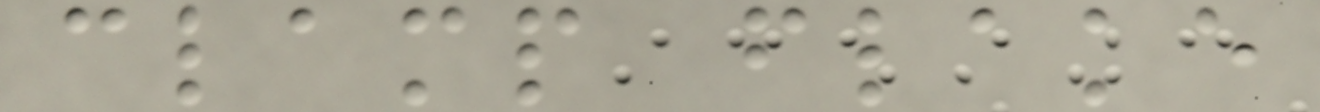clamp flake
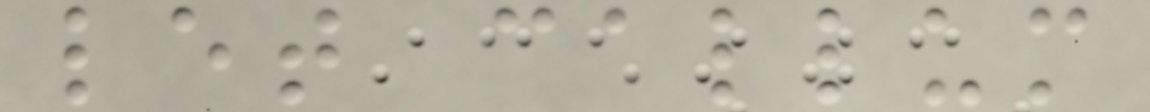let callum
